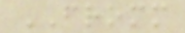FROMM
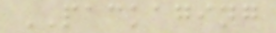PACKAGING
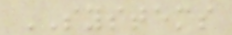SYSTEMS
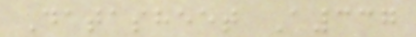Datasheet A337
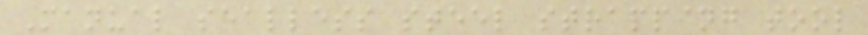Manual sealless steel strapping tool
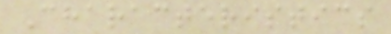Characteristics
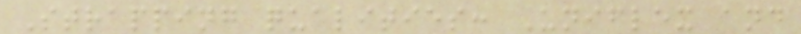Strapping qualities: Uniflex and
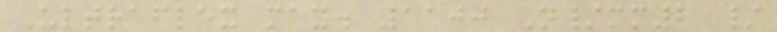Ultraflex max. 1100 N/mm2 /
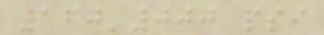160'000 psi
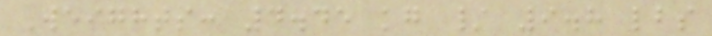Weights: 4.45 kg / 9.8 lbs
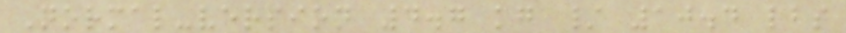Normal-version 4.7 kg / 10.4 lbs
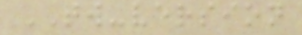TW-version
